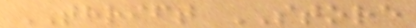THRIFT STORE
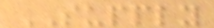SUPPLY
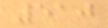510
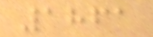1861
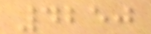4250
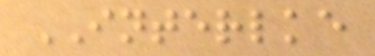INTERLKE
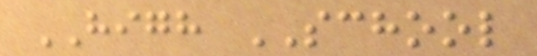HIGH SCHOOL
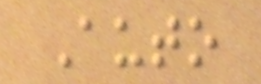Auto
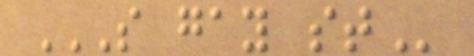S GAY ST
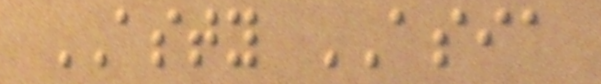ASTY ASIA
